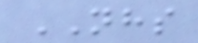NHS
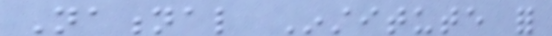National Institute for
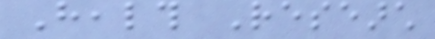Health Research
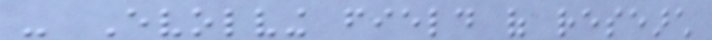- Evolving field of research
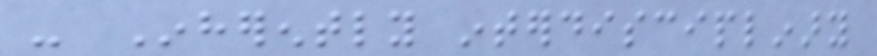- Inherently interdisciplinary
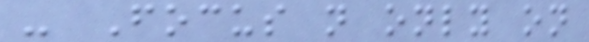- Focus not only on
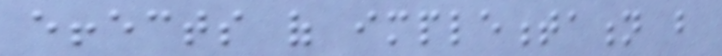effects of implementation but
